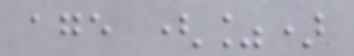age (%)
